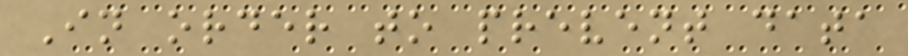In order to prevent data
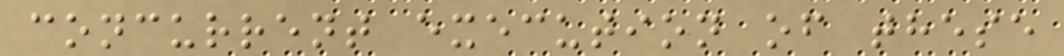concurrent execution of these
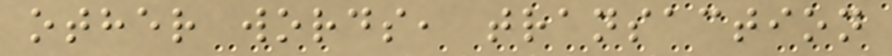other words, transaction
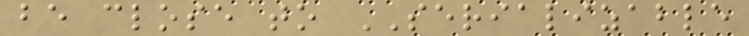be close to SERIALIZABLE
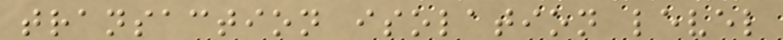transaction isolation level
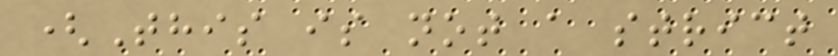(This is not a strict
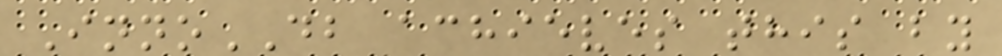InnoDB achieves this by
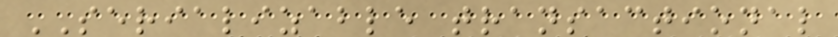SERIALIZABLE transactional
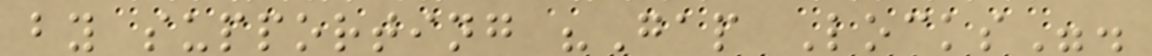by supporting "Gap Locks".
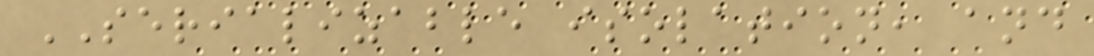SERIALIZABLE isolation, and
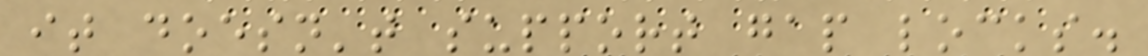it doesn't support gap locks.
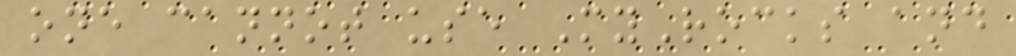one cannot use MyRocks and
